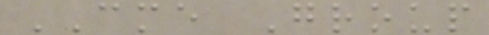CME Group
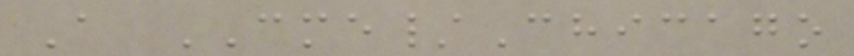A CME/Chicago
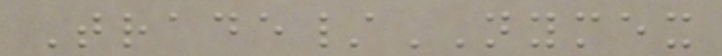Trade/NYMEX
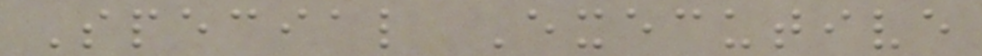Special Executive
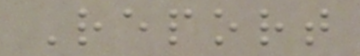Report
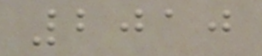2010
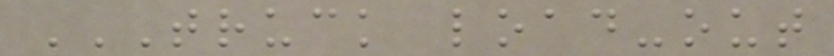TRUCK LOAD-OUT
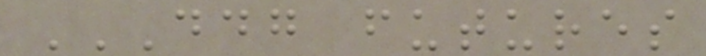DDG FUTURES
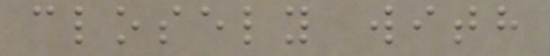closely with
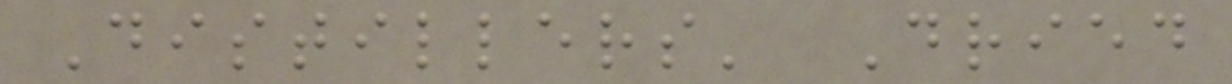Distillers' Dried
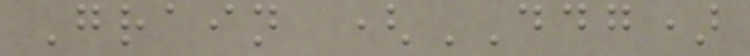Grain (DDG)
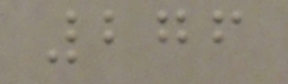276
